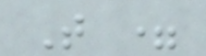T =
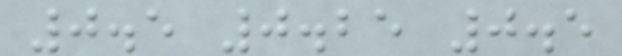0.5 0.25 0.5
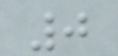0
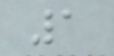1
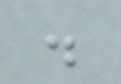.
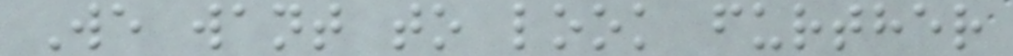We want to look further
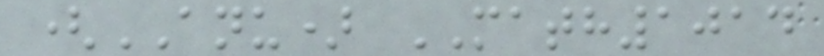(ANU) MATH1014
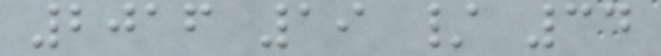2016 19 / 34
